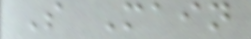S Main
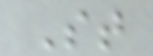St
